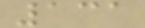131
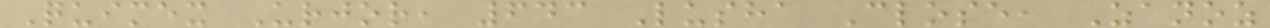Quimex Urjor, 643 Lusha Close, Zanoz
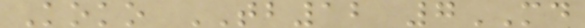Koko TB12 7MD
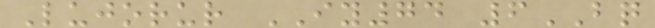Lujorur IY74 6BQ
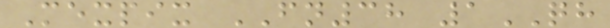Mexpix FN38 1QH
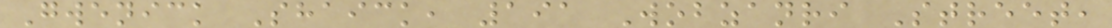Gwenick Shaick, 191 Wobzanri Street,
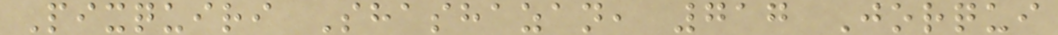Pixquiri Shashazan, 717 Jorqui
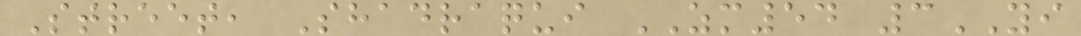Street, Shadraqui ZM54 3YI
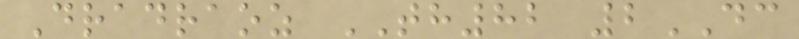Dradraoz TH82 2DC
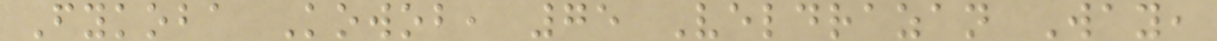Fykoba Kowob, 75 Veldrazan Way,
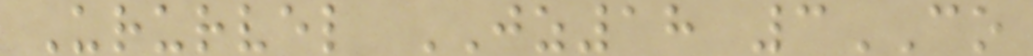Ururvel JZ18 3CO
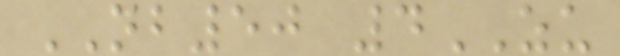NB50 4ZU
